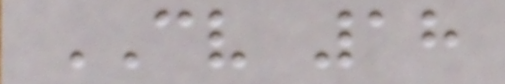CV 18
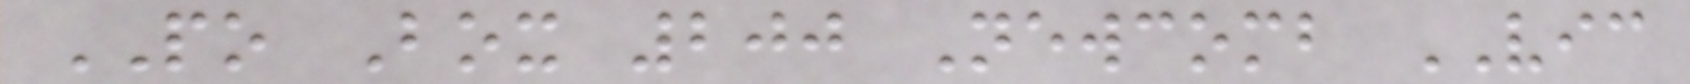PO Box 200 Newcomb VIC
